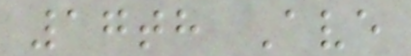17th Ave
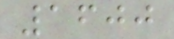1600
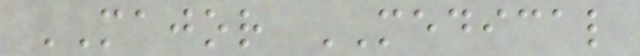MAJOR MEDICAL
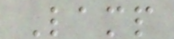Lamp
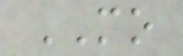MO
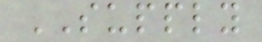SUPPLY
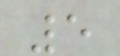5
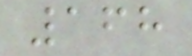168
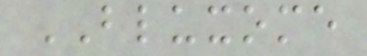BLUXOME
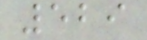529
